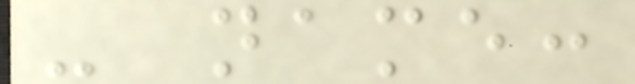- name:
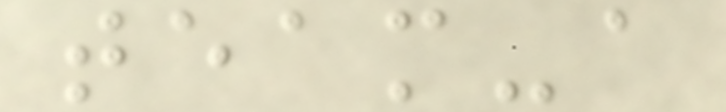team-a
